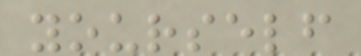yourself
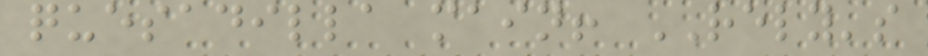quesadilla main! RELY's
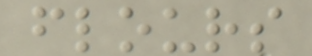flours
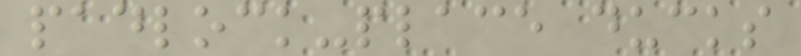padlock-place ducks
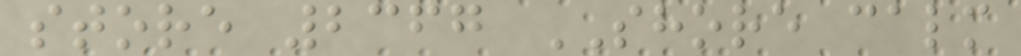store 2367 SHORE calm
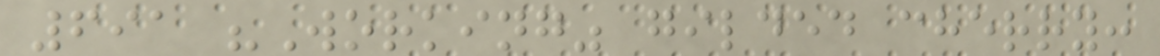691 "Working" gilded cherry:
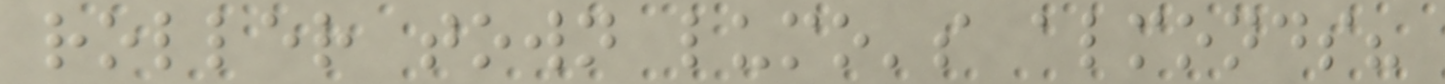roller town lumo's almonds?
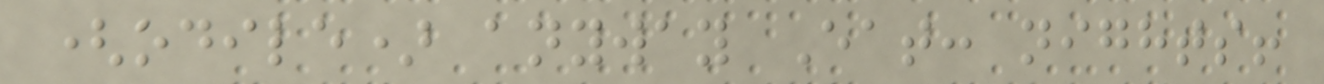(odile) anyway Eat: nights!
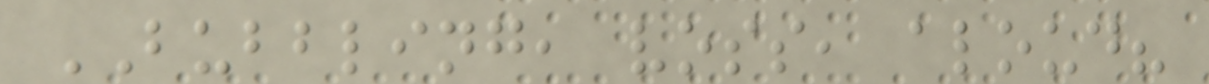BUBBLING, voss, aloud?
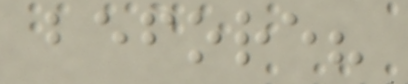before?
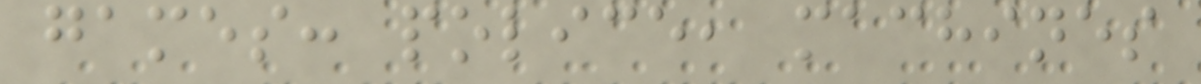games: police, machines
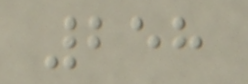258
